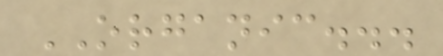ORGANIC...
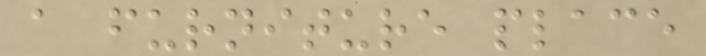a furniture place
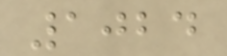1024
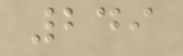249
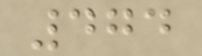474
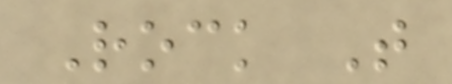Rock T
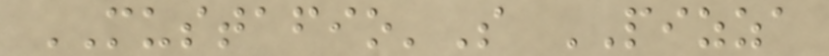MUSTAFIO'S PIZZA
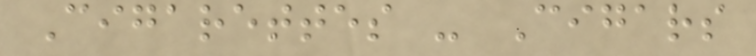Cigarettes - Cigars
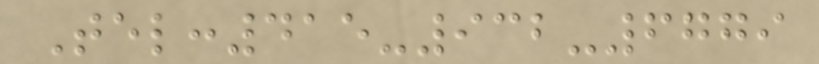Tel:415-932-6779
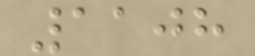1108
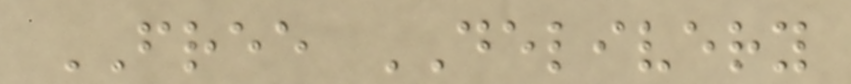FREE DELIVERY
